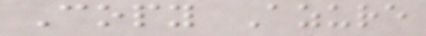Copy Azure
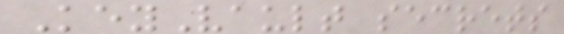KeyVault secrets
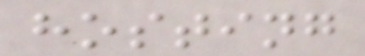hosting
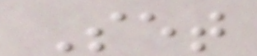Set
